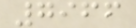7966
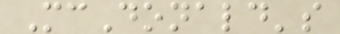McDonald's
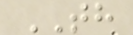TH
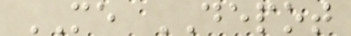ME DEPOT
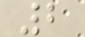2
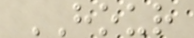HOUR
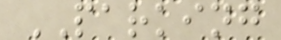PARKING
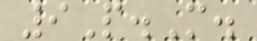9P.M.
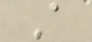A
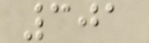301
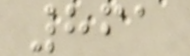861
